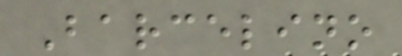Barcelino
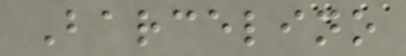Barcelino
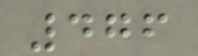476
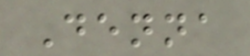Denna
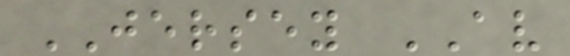JERSEY AV
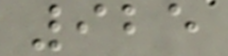925
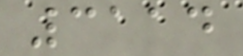3114
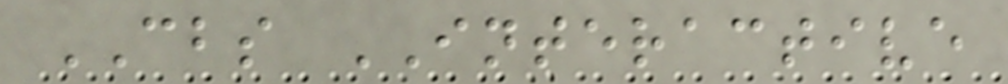CBS INTERACTIVE
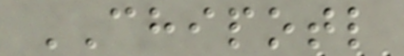CHIPOTL
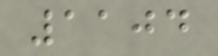1104
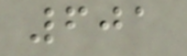601
